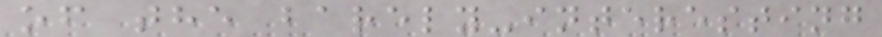of the barely-interesting
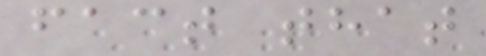fact that
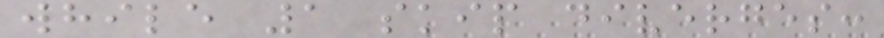while 1 skip diverges:
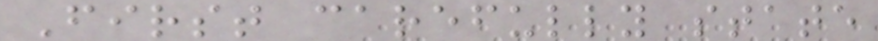First carefully state
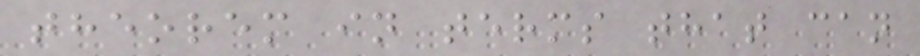theorem in terms that can
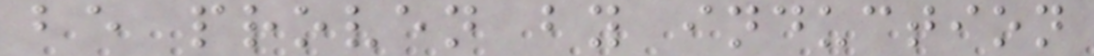be proven by induction
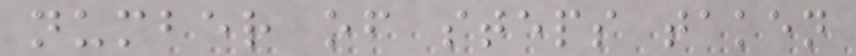number of steps taken
